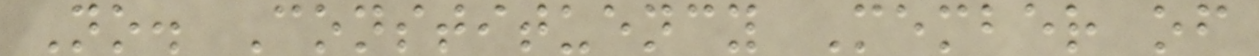No. Constituency Member of
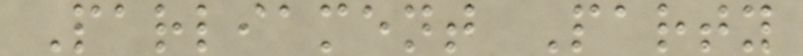Parliament Party
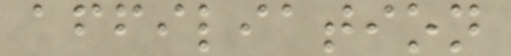affiliation
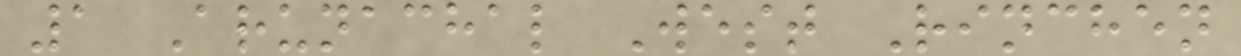1 Arunachal West Rinchen
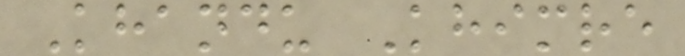Khandu Khimre
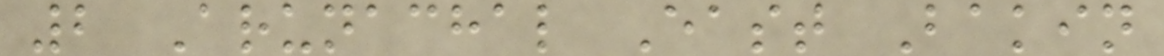2 Arunachal East Bakin
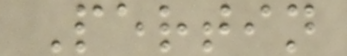Pertin
